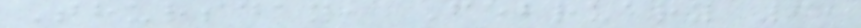Thursday, February 6,
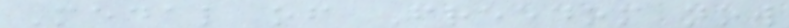Medal of Freedom now
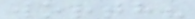worth?
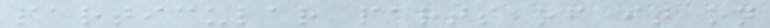particular parts of it on
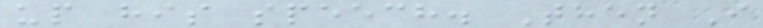up his speech. Then I
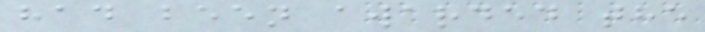had been awarded the
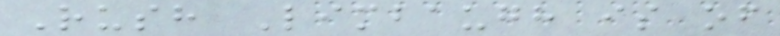Rush Limbaugh is of
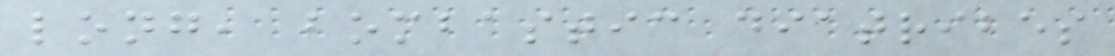long, bombastic diatribes
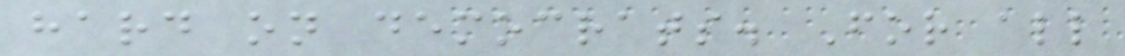hard on democrats. For all
